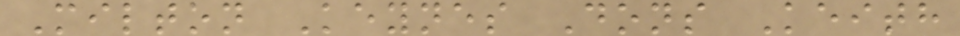Milton Keynes Dons Keith
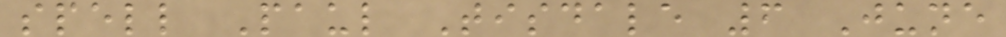spell Paul Tisdale 6 June
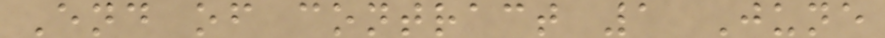End of contract 1 June
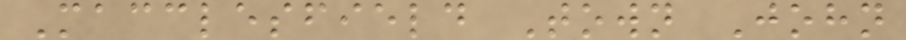Macclesfield Town John
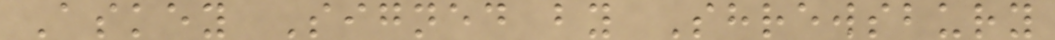Askey Signed by Shrewsbury
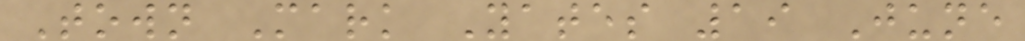Town Mark Yates 19 June
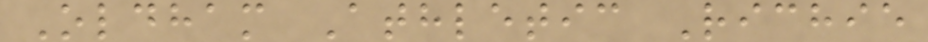Oldham Athletic Richie
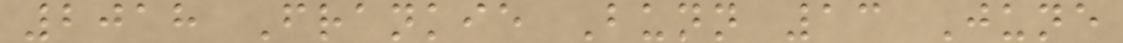2018 Frankie Bunn 13 June
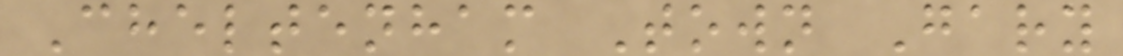Cheltenham Town Gary
